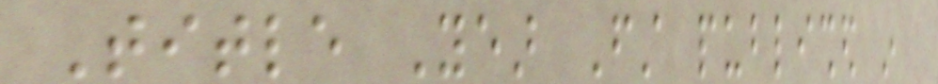Title Year First published in
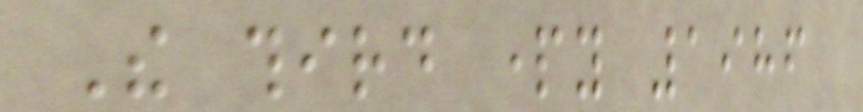The third party 1986
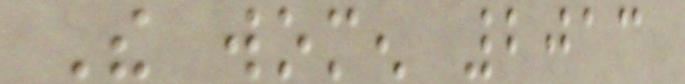The women 2013
